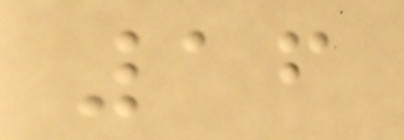16
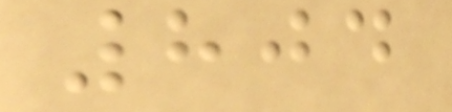804
